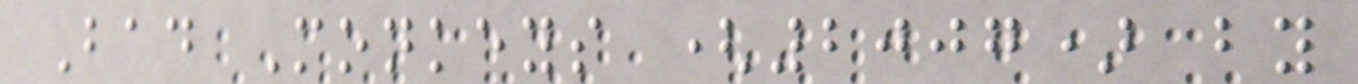Bad Monkeys (2007) by
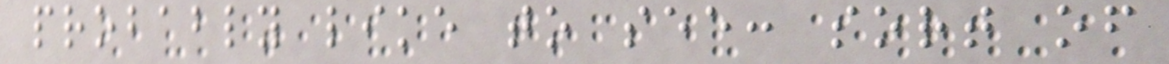probably like to see: sort of
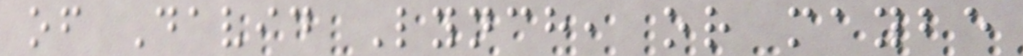of David Lynch, or maybe
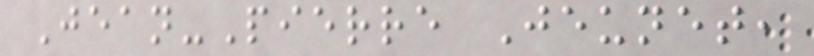Jean-Pierre Jeunet,
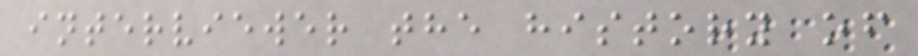interviewer the history of
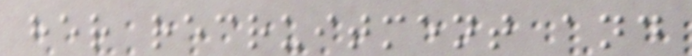her recruitment and
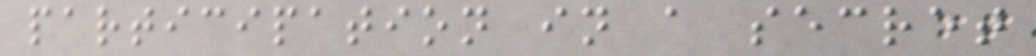participation in a secret
